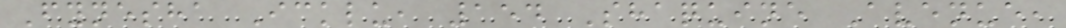Fynesha Icklu, 154 Shaquine Avenue,
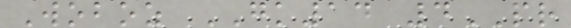Woboz GK14 4PR
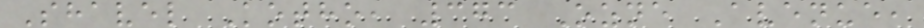Shavel Kotho, 373 Ozne Avenue,
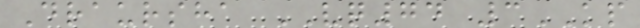Draursha VQ74 3KP
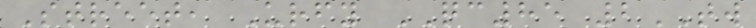Street, Urfy QC85 2TW
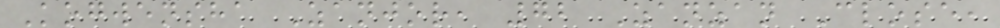Kogwensha Zanjor, 72 Zanzan Close,
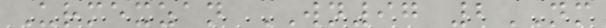Urmexzan WN97 2NM
